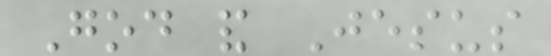God and Jesus
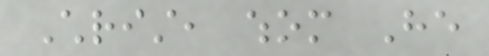Christ, whom He
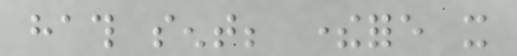hath sent; therefore it
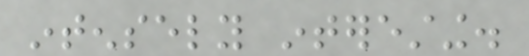intensely interesting.
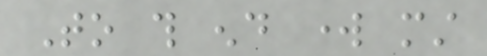To this end work must
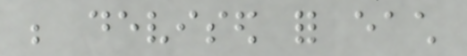be devised for each
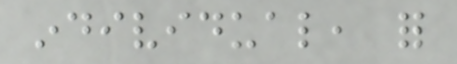individual, for
